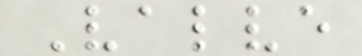Valve
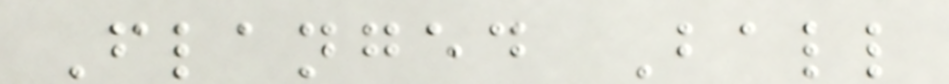Flanged Ball
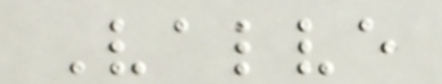Valve
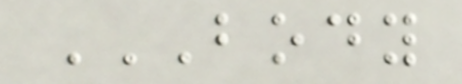BODY
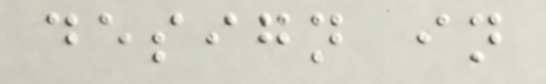design in
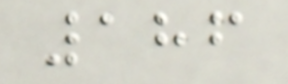186
